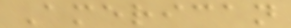American
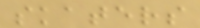skaters
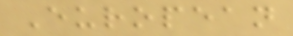European
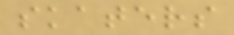skaters
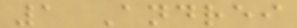1 Andrei
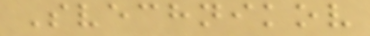Svechnikov
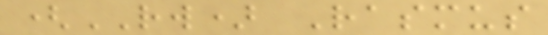(RW) Rasmus
